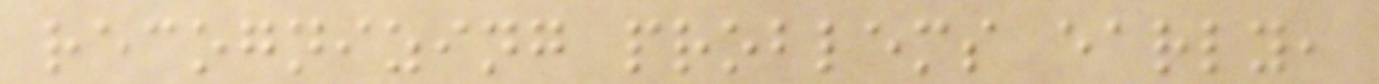recognizing problems early,
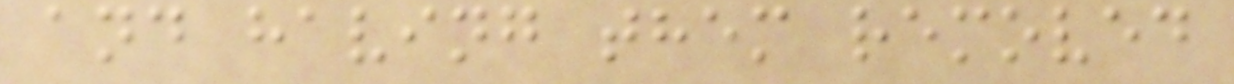and having them removed
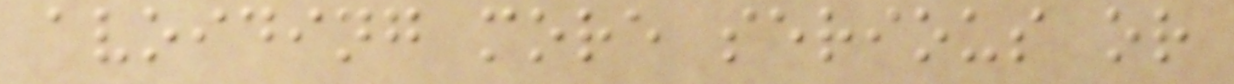avoiding more serious or
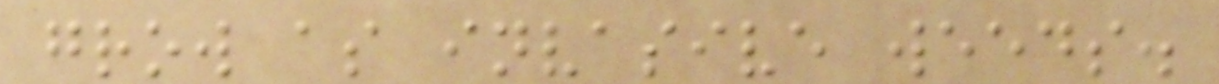grow as invasive weeds.
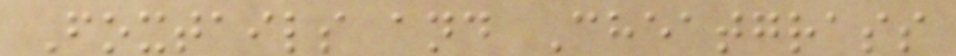Foxtails and Cheatgrass
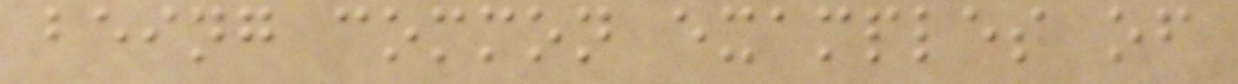being common examples of
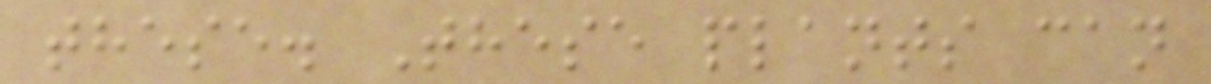these. These plants can
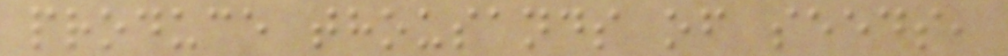produce thousands of seeds,
